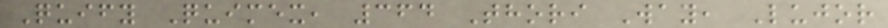Quify Quimex, 364 Thori Way, Lujor
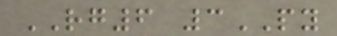RG6 3PY
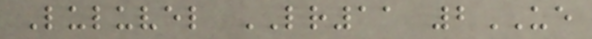Luluvel LR11 2UE
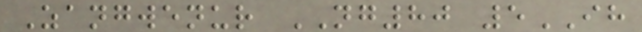Zangwenur NG80 5IH
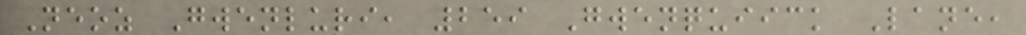Neoz Gwenluri, 259 Gwenquiick Lane,
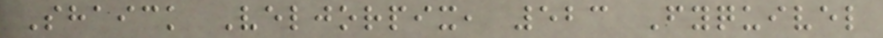Shaick Veljorpix, 523 Fyquivel
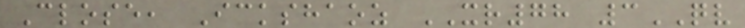Close, Ickshaoz XR78 3QV
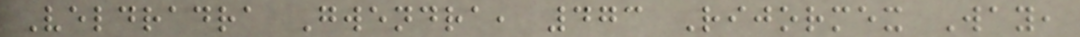Veldradra Gwendra, 473 Rijormex Way,
